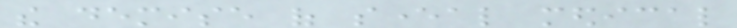the demise of several medical
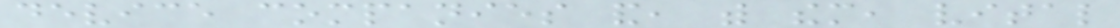device companies and, with them, vital
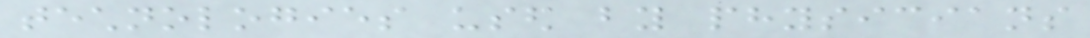technologies used by physicians
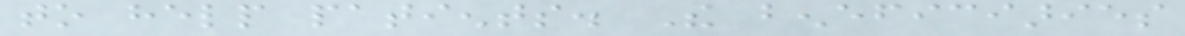to help patients. The beneficiaries
